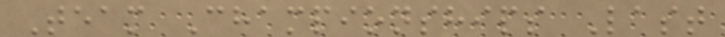Team Championships Last
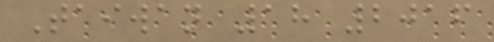Taiwan 18 2016
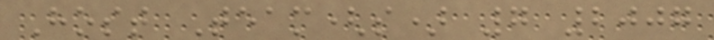Host Team(s) 7 2007
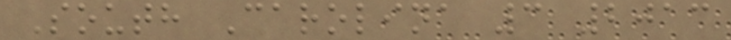South Carolina 3 2013
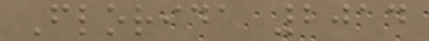Florida 2014
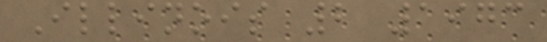Illinois 2 1973
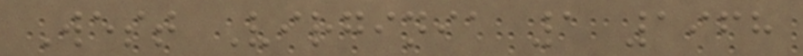West Virginia 1 1968
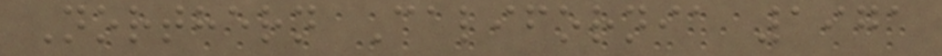Northern California 1971
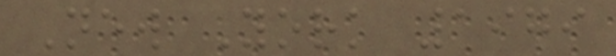New York 1979
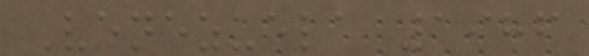Venezuela 1986
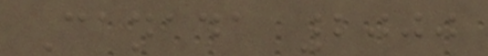Canada 2000
